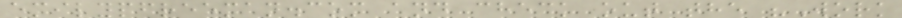emilypfreeman.com and check out the "Work
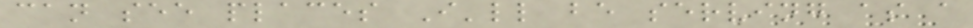can see places I'll be serving as a
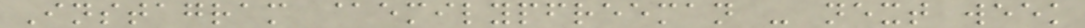Instagram @emilypfreeman - next week
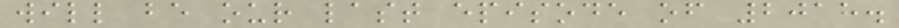will be our last episode of 2018.
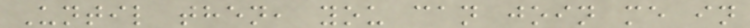Until then, you can join me in
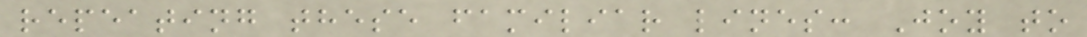repeating these familiar lines: Joy to
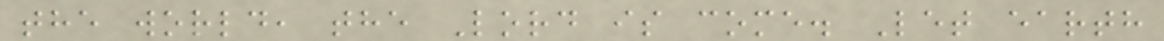the world, the Lord is come. Let earth
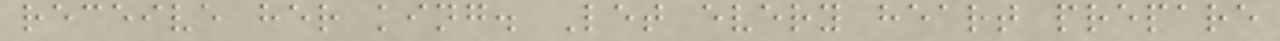receive her king. Let every heart prepare
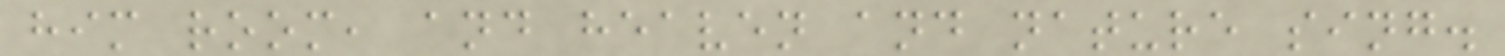him room, and heaven and nature sing.
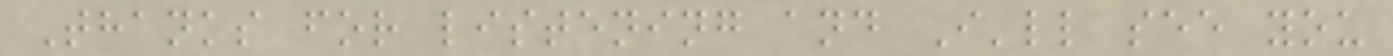Thanks for listening and I'll see you
